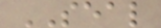SEAL
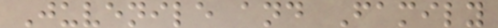Juvenile and Family
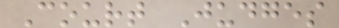Court Judges
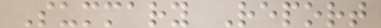Summary Report
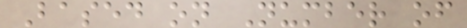Based on Number of
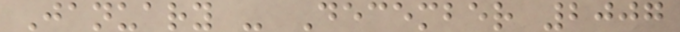January - December 2007
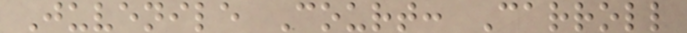Juvenile Court: Carroll
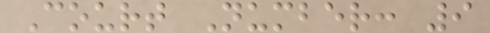Court Number: 9
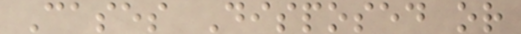Cases Disposed or
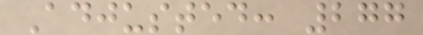Adjusted: 277
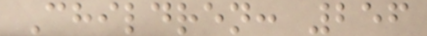Children: 256
